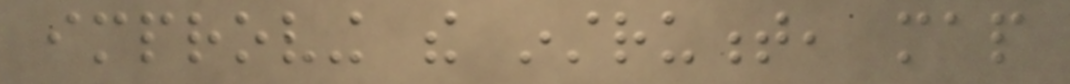improving the instrument, map
